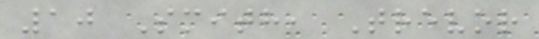10 Smith, Trevor
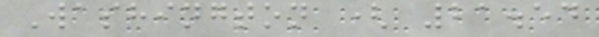Washington ( 21.54
